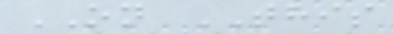ON THIS
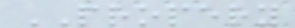PROPERY
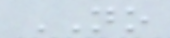NO
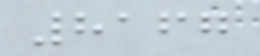8167
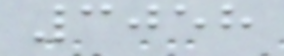3058
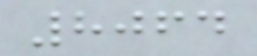8064
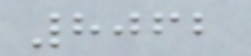8062
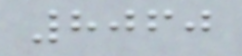8060
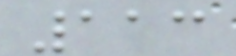113
